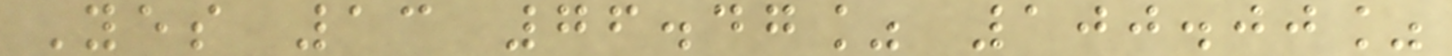Yes 13 76.47% 100.00%
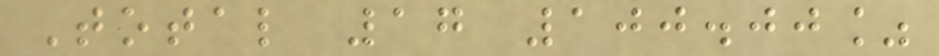Total 17 100.00%
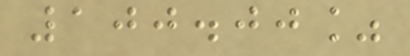100.00%
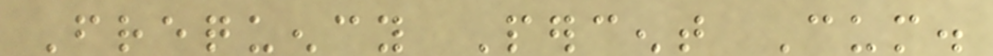Frequency Percent Cum.
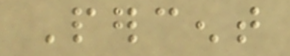Percent
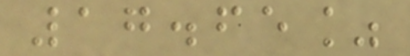17.65%
